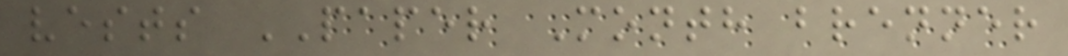vests PAPER Month brenner
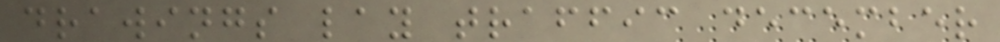drawings lay traffic december
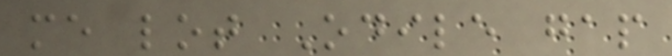me lot Odile gap
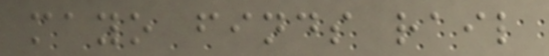mayo finds rail
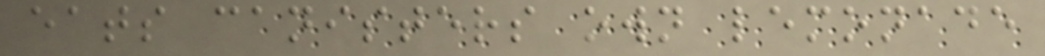eats canisters own lemonade
